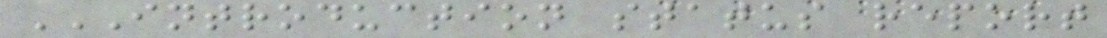INTRODUCTION STATUS REPORT
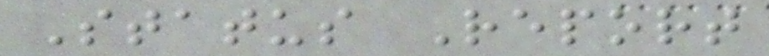Status Report
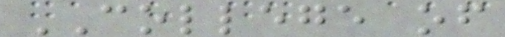COLLEGE of
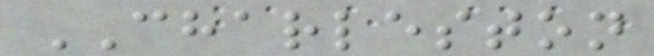CHARLESTON
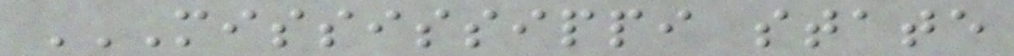MISSISSIPPI STATE
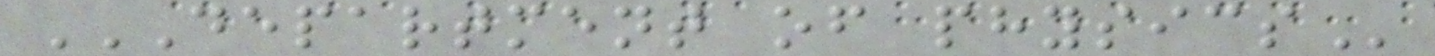DEPARTMENT OF PHYSICS
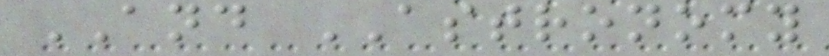AND ASTRONOMY
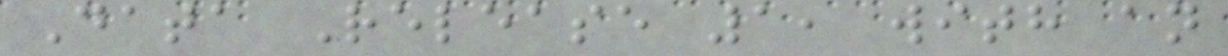Data Release 1, with an
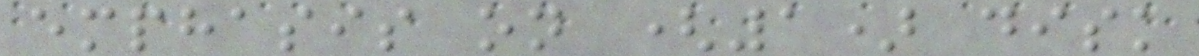emphasis on (1) disk
